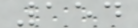154
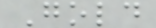Gold
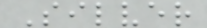Silver
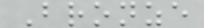Bronze
